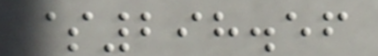$298.56
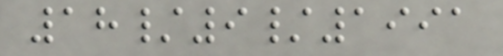18/9/1991
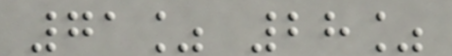71% 28%
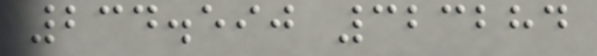234.590 323284
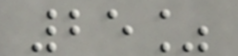25%
